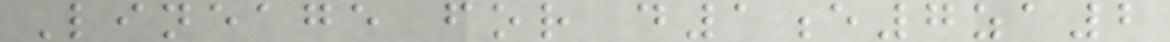Lineage for d1e7za2
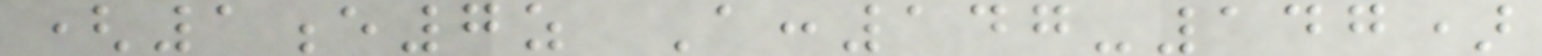(1e7z A:147-147)
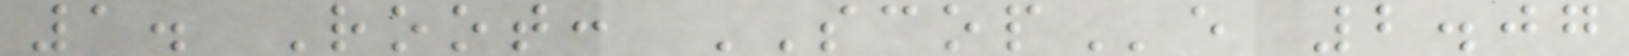1. Root: SCOPe 2.07
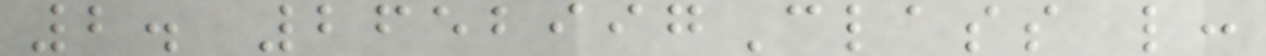2. 2652997Class l:
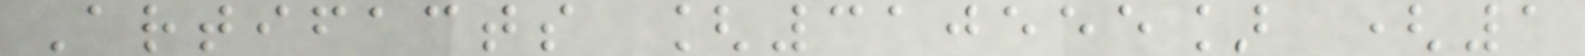Artifacts [310555] (1
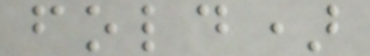fold)
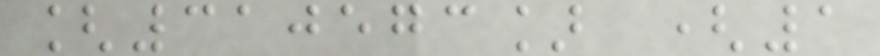[310573] (1
